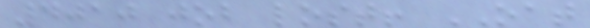4010 job lost! OAT
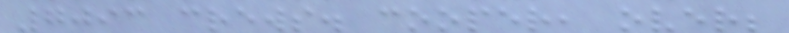7093 crews. cooper, over;
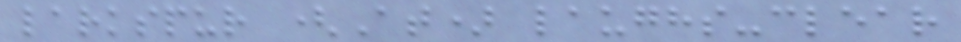larkspur (At) laughs-clear
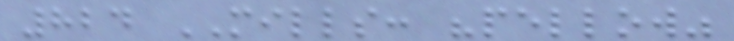824 MILLS: "pellow"
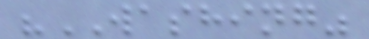"WASHING"
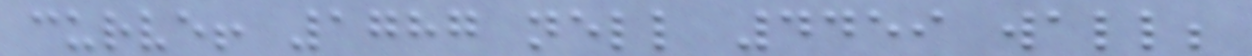curve! 1787 nell 4459 wall;
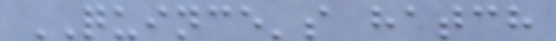QUINCE's hatch
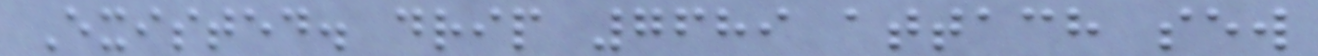Existed. drip 7689 attach sew
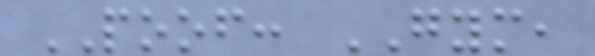POOF: GYM,
